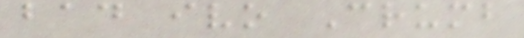bad ivo Crumb
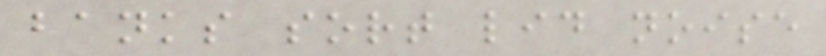banks sort lid noise
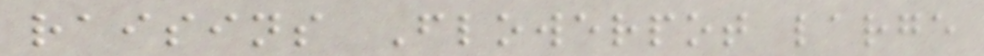raisins Flowerpot large
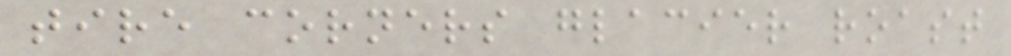tire corners glacier roast
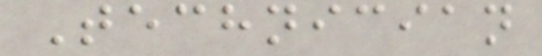Technician
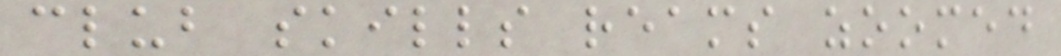club skills reams zoomed
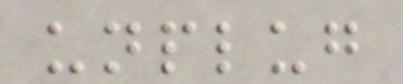unplug
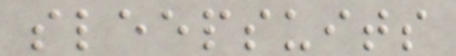sleepsuits
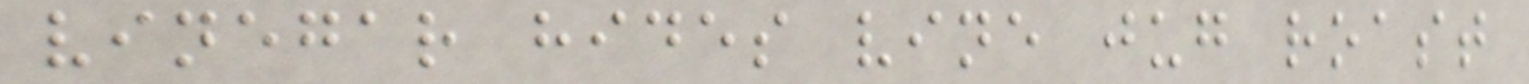vinegar hides vine jug roast
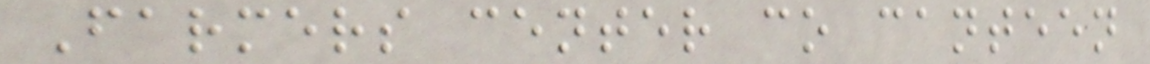Farmers center co canteen
